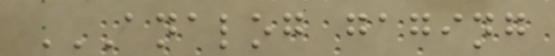ANALOG GAGING
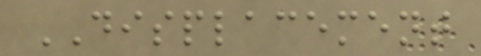DISPLACEMENT
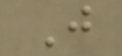J
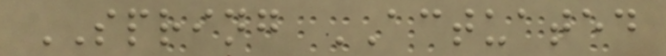SPRING ACTUATED
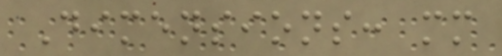Dimensions: mm
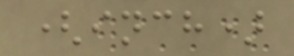(inch)
